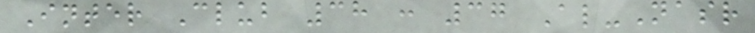Inter Club 38 : 37 Al-Nasr
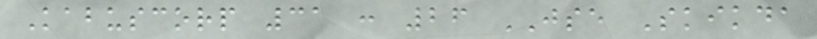Kabuscorp 31 : 26 JSE Skikda
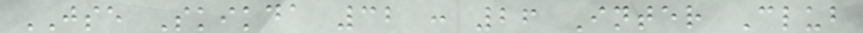JSE Skikda 32 : 26 Inter Club
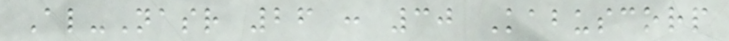Al-Nasr 26 : 30 Kabuscorp
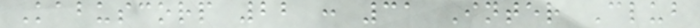Kabuscorp 22 : 31 Inter Club
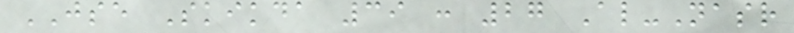JSE Skikda 39 : 27 Al-Nasr
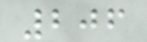206
